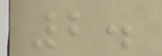2.
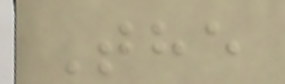The
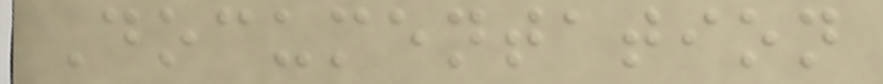Documentation
